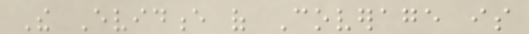The Evidence of Coverage is
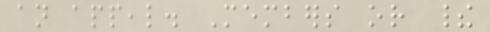an appeal. Members or their
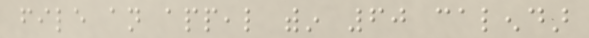file an appeal within 60 calendar
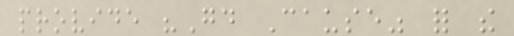provide "Good Cause" for the
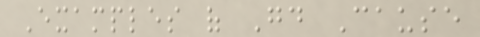Examples of Good Cause
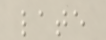late
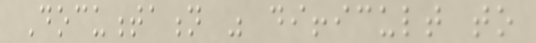Documentation was difficult to
